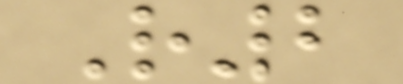R2
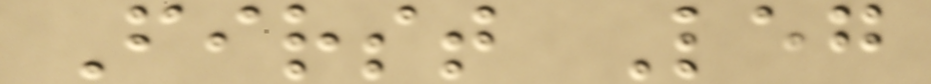First Leg
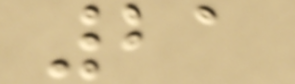21
